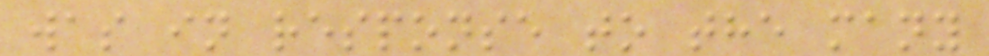was in response to the many
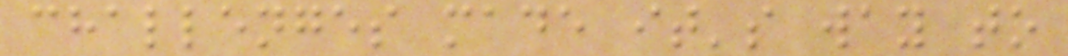challenges made it's way to
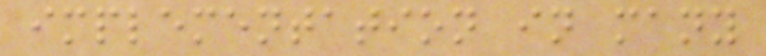implementation in many
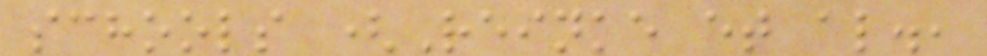schools (Reinke et al.,
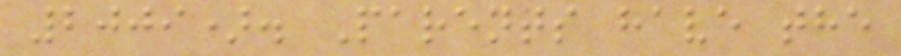2009). Parents have the
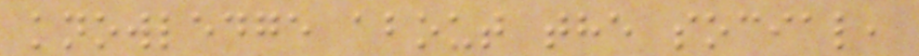knowledge about the social,
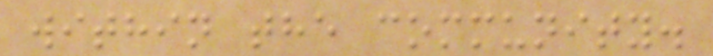within the community.
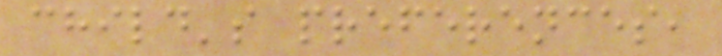child's preferences,
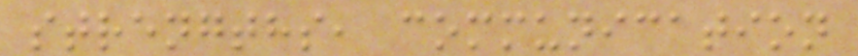strengths, communication
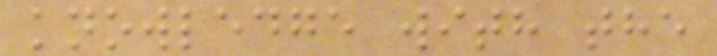knowledge with the
